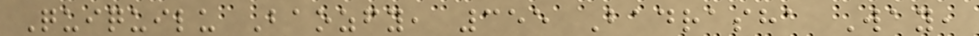Quiquilu Baozfy, 355 Badrasha Way,
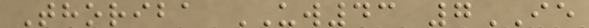Thoriba UW43 7IE
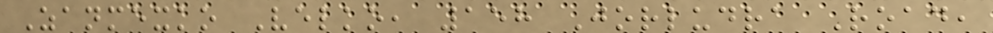Zanmexko Velko, 158 Jorludra Road,
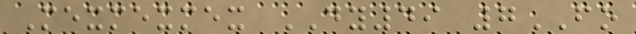Mexmexmex DY49 7FO
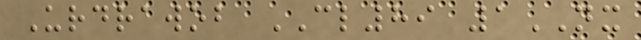Urdrawob CL89 1NX
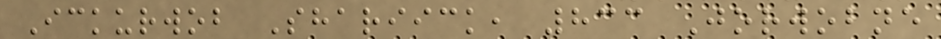Ickurwob Shariick, 833 Jorwobne
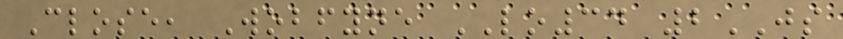Close, Wobfyne LO34 2JS
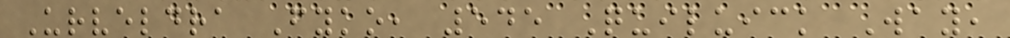Urveldra Fyko, 545 Quiluick Way,
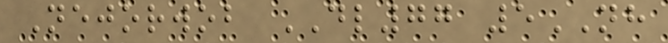Nejorwob DL77 5NH
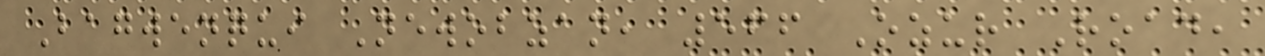Bagwenqui Newobzan, 566 Ozur Road,
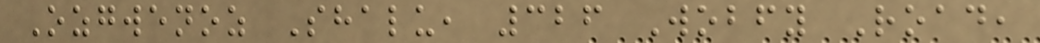Ozgwenoz Shalu, 326 Wobfy Road,
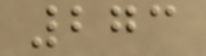273
